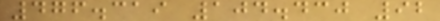476.319 104.430 92
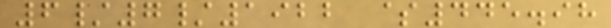6/7/1922 $445.98
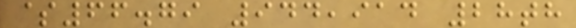$66.79 944,914 28th
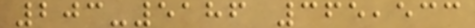203-5186 365,533
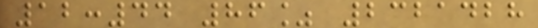12:44 86% 2321428
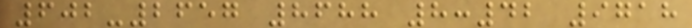602-2657 8688 8:42 9718
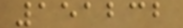151232
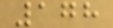178
